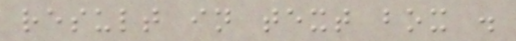result in text box .
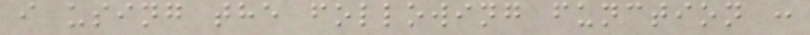i using the following function :
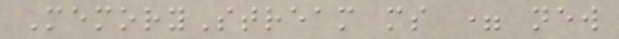MemoryStream ms = new
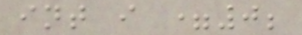int i =0;
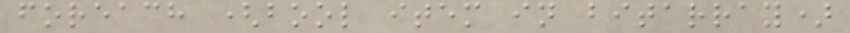foreach (bool item in bitarray)
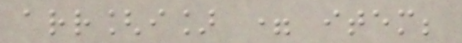arr[i] = item;
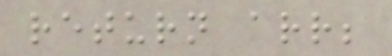return arr;
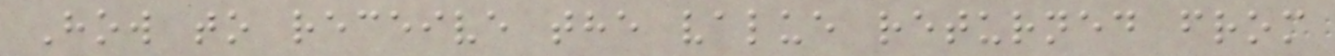How to receive the value returned from
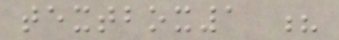textbox1 ?
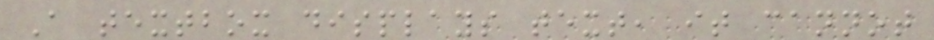A textbox displays text, it cannot
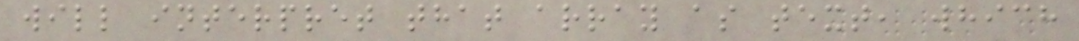will interpret that array as text, which
